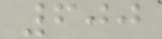600
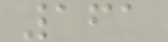161
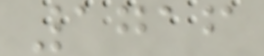1716
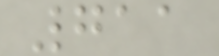711
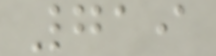719
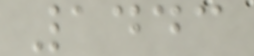1443
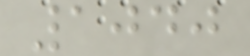1040
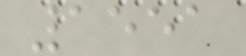1551
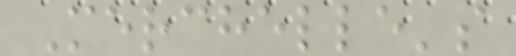Merchelle's
